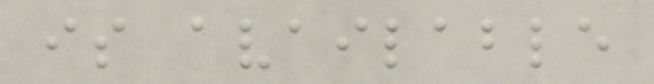is available
